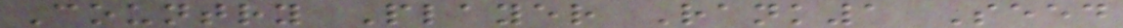Country Player Rank1 Seed
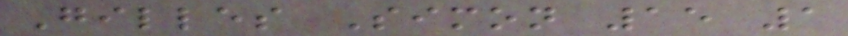Gilles Simon 15 1
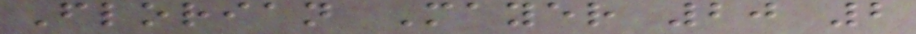Florian Mayer 20 2
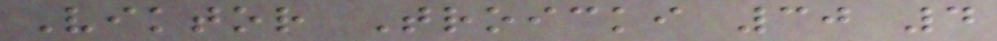Viktor Troicki 30 4
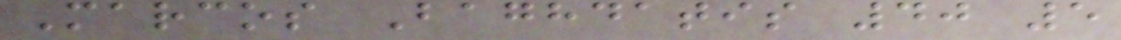Marcos Baghdatis 40 5
